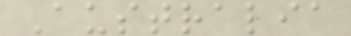Australia
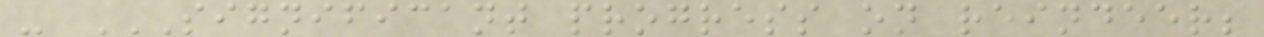- SIGNIFICANT PROGRESS ON REINDEER;
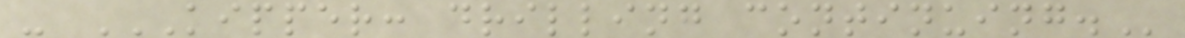- KIPPER: DRILLING CONTINUING.
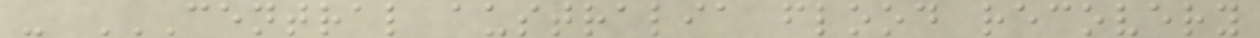- CENTRAL AUSTRALIA FLOOD RECOVERY
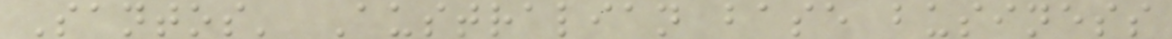Santos' Australian base business
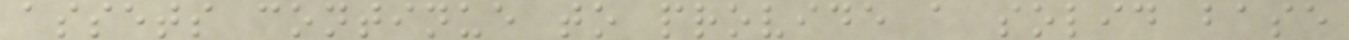assets continue to provide a solid base
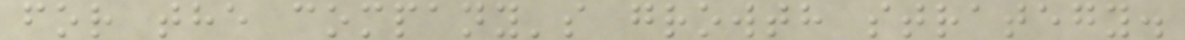for the company's growth strategy.
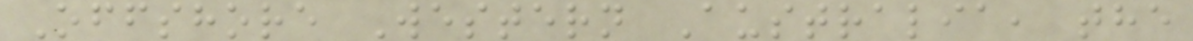Offshore Western Australia, the
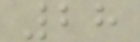28
